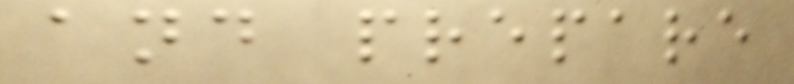and prepare
